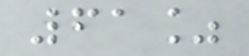61%
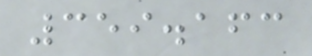359.163
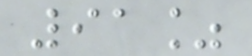91%
